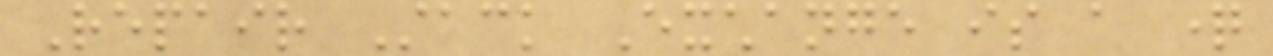Repair Stack Exchange is a question
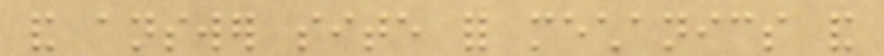and answer site for mechanics and
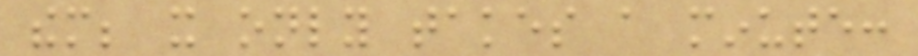them; it only takes a minute:
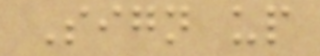Sign up
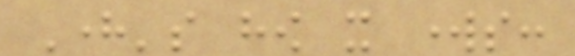Here's how it works:
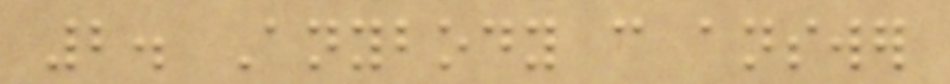2. Anybody can answer
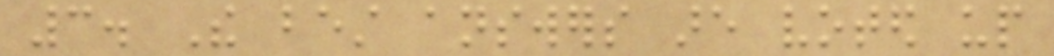3. The best answers are voted up
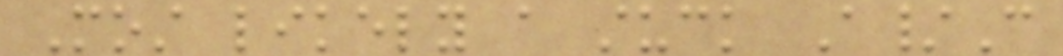Most likely a stuck A/C
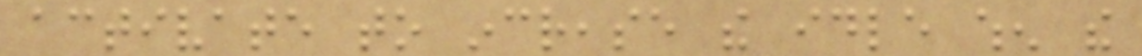activate to increase the idle when the
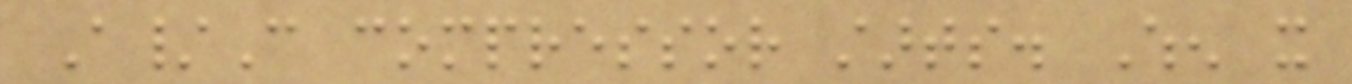A/C compressor starts. When it
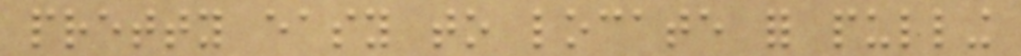pretty easy to locate for pulling
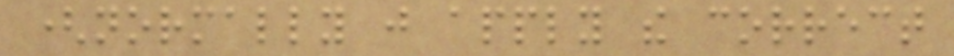(normally just apply the correct
